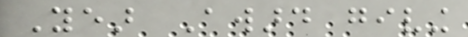Year Award giving
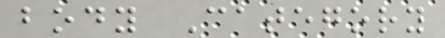body Category
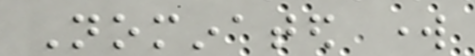Nominated work
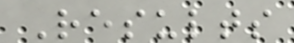Results
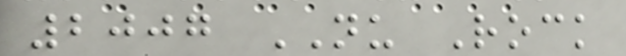2007 NU Rock
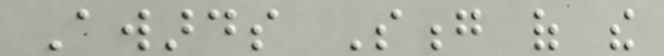Awards Song of the
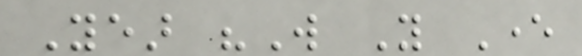Year "Will You Ever
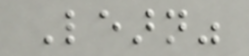Learn"
